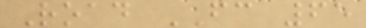Road FC 65
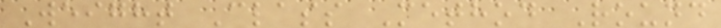Weight Class Method Round
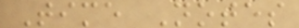Time Notes
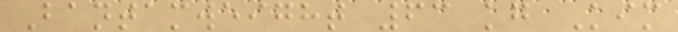Bantamweight 63 kg Kim
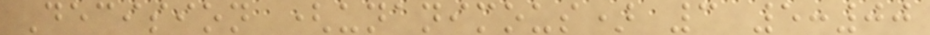Decision (unanimous) 3 5:00
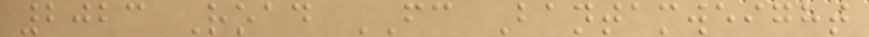2023 Road FC Bantamweight
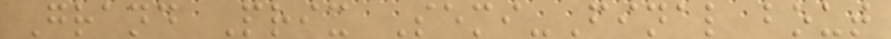Grand Prix Semi-Final bout
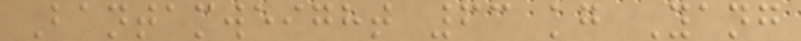Bantamweight 63 kg Yang
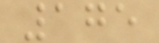175
